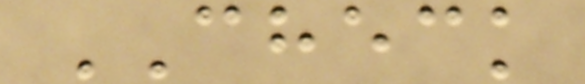CHECK
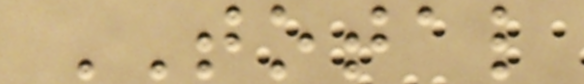TOTAL
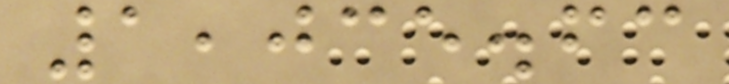1,035.63
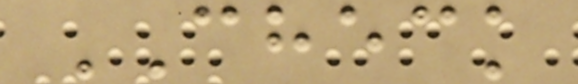CHECK
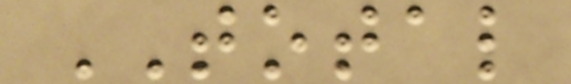TOTAL
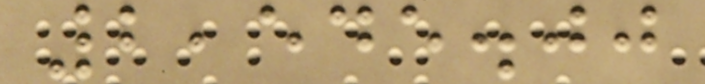2,545.00
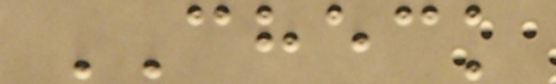CHECK
